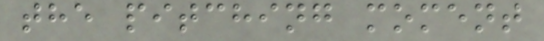the pitching moment
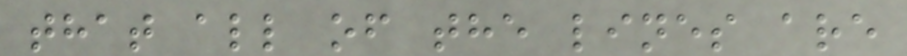that all of the lines are
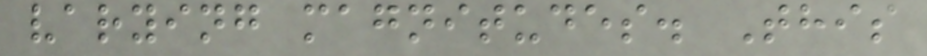varying magnitudes. This
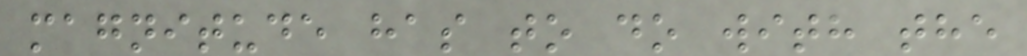magnitude has to do with the
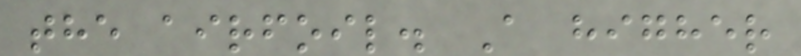the airfoil. A higher
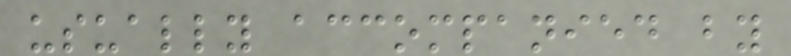usually accompanied by
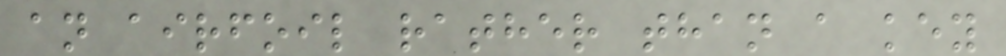an airfoil rather than a key
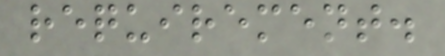requirement.
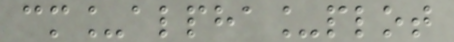cm_alpha_plot
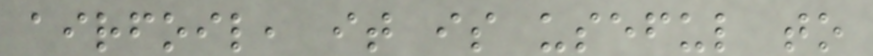airfoil, it is useful to
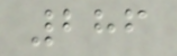286
